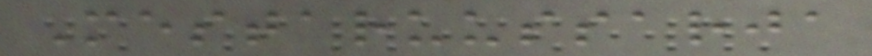Mestaruussarja
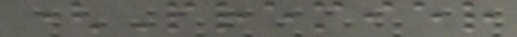(Premier
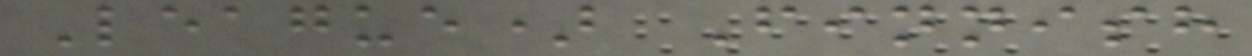League) Finnish
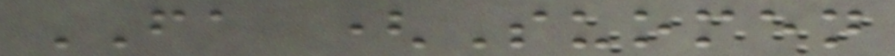FA (Suomen
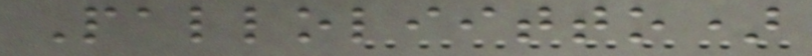Palloliitto)
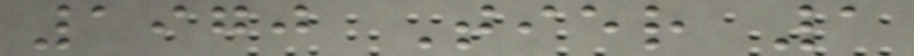1970 Tier 1
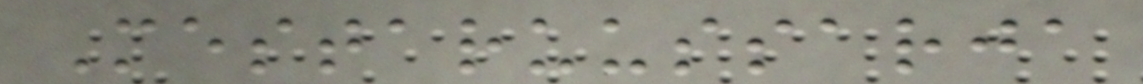Mestaruussarja
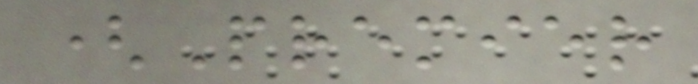(Premier
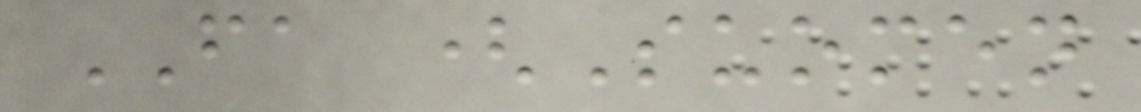FA (Suomen
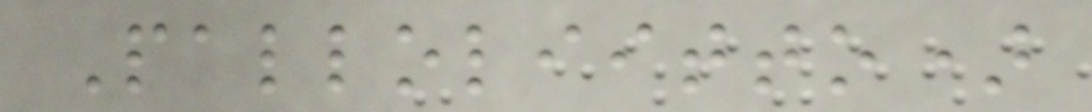Palloliitto)
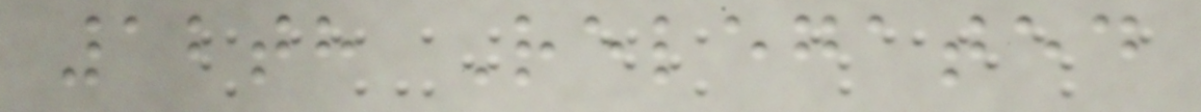12th Relegated
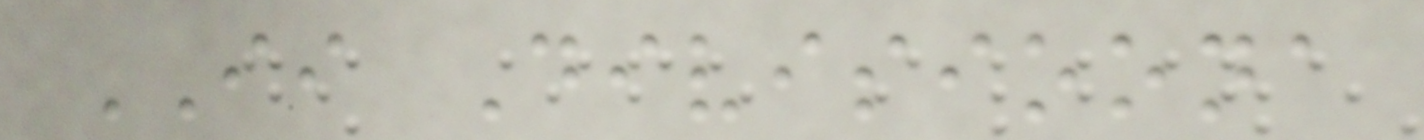II Divisioona
